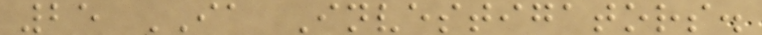25 IA Investigators.
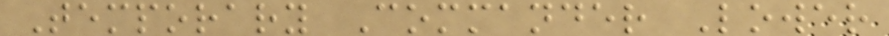Temporary Commander Lower
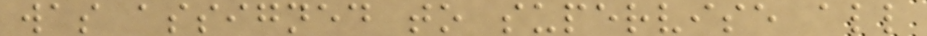was assigned to supervise all
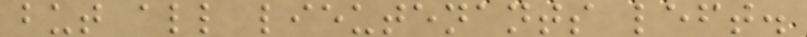but all lieutenants left.
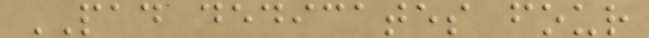PAD dedicates four
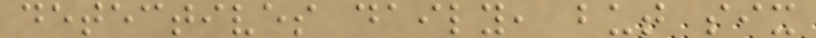detectives daily, but six
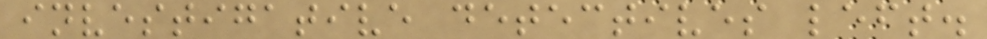investigative detectives left.
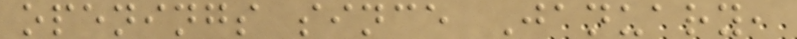openings since January,
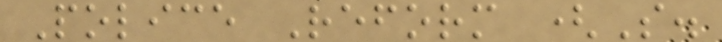Police Reform (S.
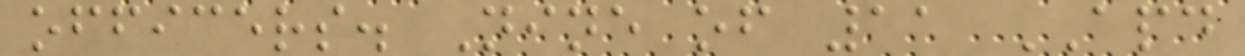officers. Nine of 11 APD
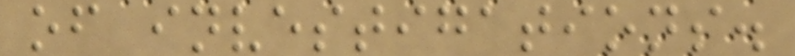of investigations.
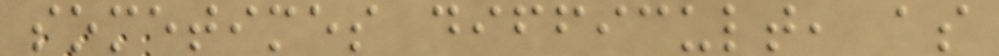sometimes difficult, as
